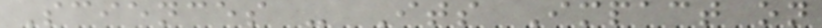Sciences - Its Impact on
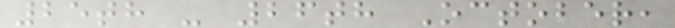25th - 26th October,
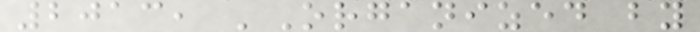2013, 'Organized by
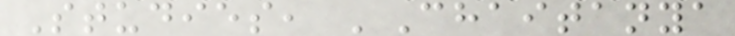Studies, 'Chaitanya
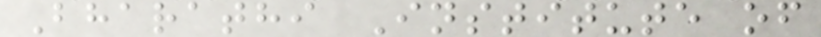Bharathi Institute of
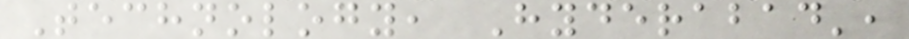Technology, Hyderabad',
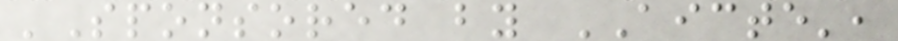'Sponsored by AICTE',
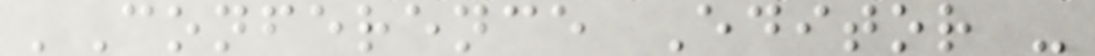'Conference Editor -
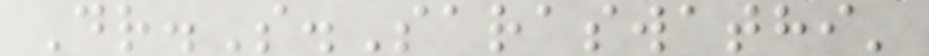Dr.S.Saraswathi'
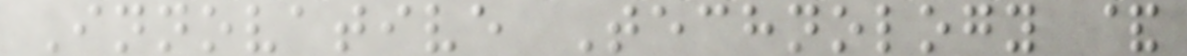Innovative Technology &
